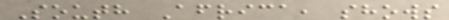South Africa, shows
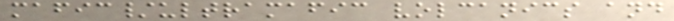mafic/ultramafic volcanics and
